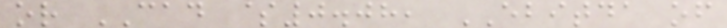or CAD $0.08, EBITDA of
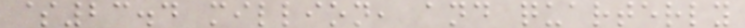$23.4 million, and quarterly
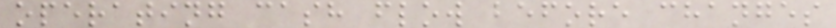operating cash flow before changes
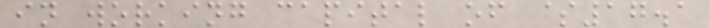in working capital of $17.1
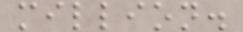million.
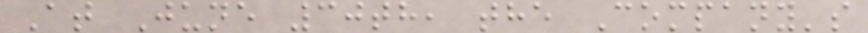At June 30th, the Company's
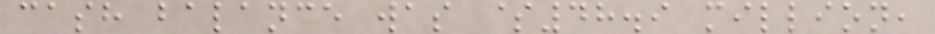cash balance was $48.9 million,
